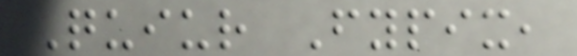Quiur Fypix,
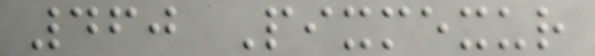460 Pixmexur
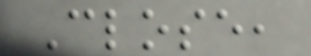Close,
